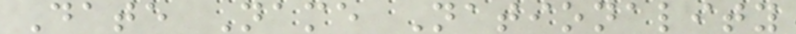Date Name Nationality
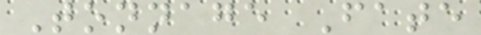Tonnage Fate
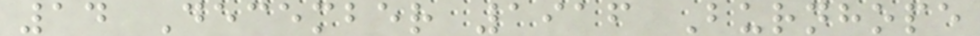14 December 1916 Burnhope
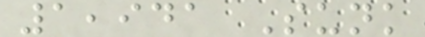1,941 Sunk
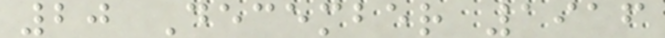20 December 1916
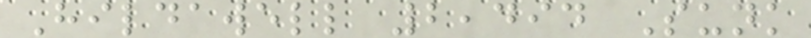Hildawell 2,494 Sunk
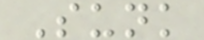Sunk
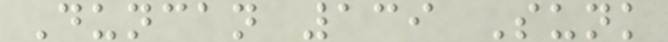Duncan 139 Sunk
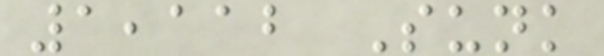1,112 Sunk
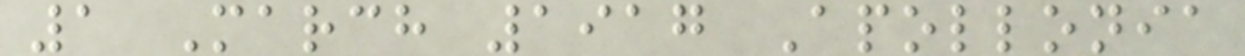1 March 1917 Apollonia
